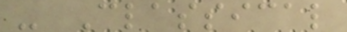- Classical
